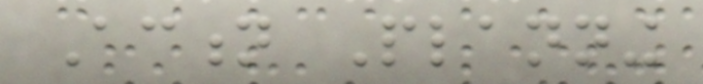Action Planning
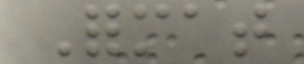Format
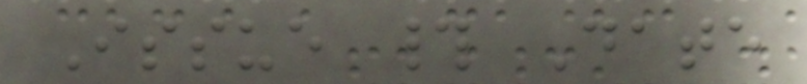Issue # Date
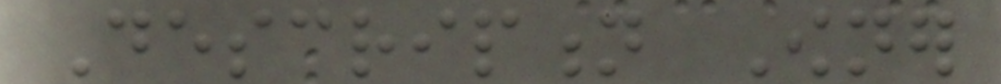Description Owner
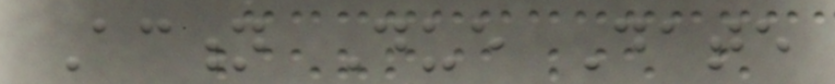Action Due Date
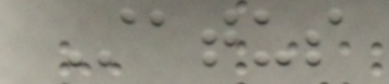Status
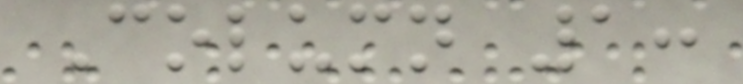Column 1:
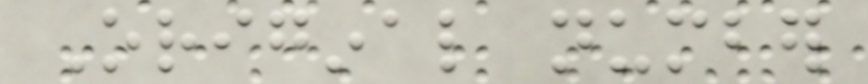Original number
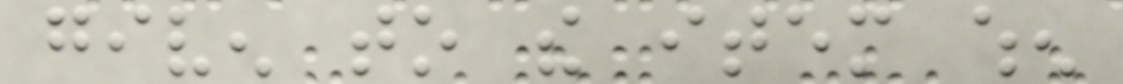given to the item when
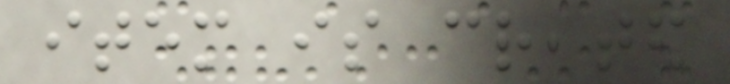item is created
